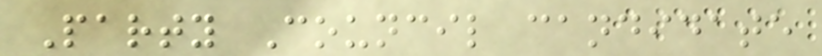Party Council candidate
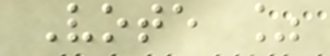Vote %
